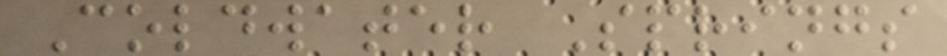Coldwater Springs
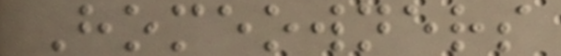Homeowners
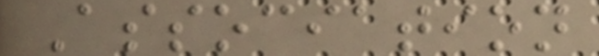Association
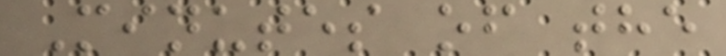Minutes of the
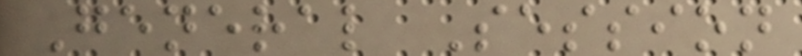General Session
